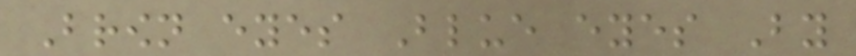Brown eyes Blue eyes By
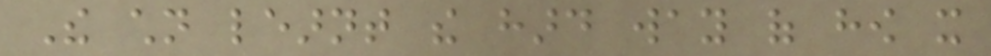The children learnt the hard way of how it
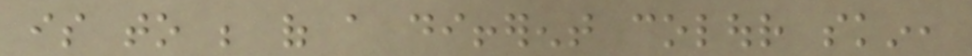is to be of a different colour skin,
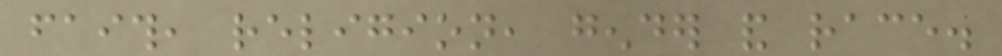faith, religion, gender and race.
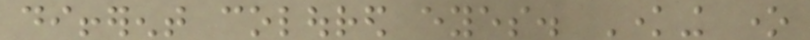different coloured eyes. Knowing one
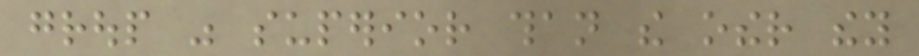group was superior than the other they
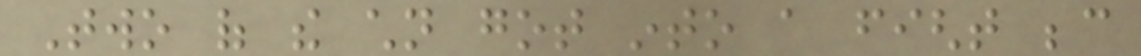Two of the children got into a fight because
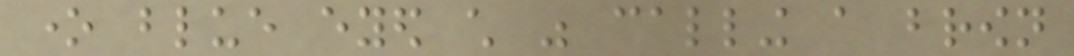one blue eyed child was calling a brown
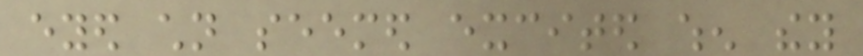eyed children seemed excited when they
